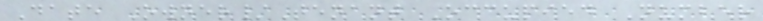Date Owner/Tenant Occupied Number
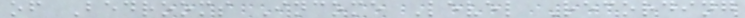of Bedrooms Income Level Recording
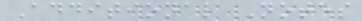Additional Notes
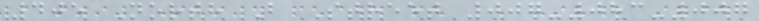405 North B Street 007-083-007
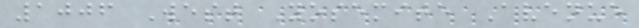1006 West Yosemite Avenue
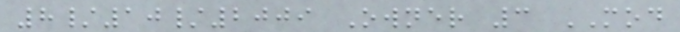8/10/2009 Owner 3 MOD
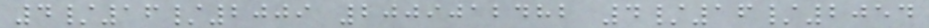4/16/2009 2009012482 4/16/2054
